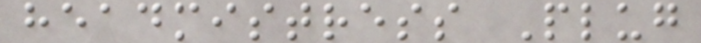headmistress Plug
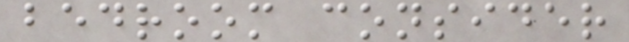bedroom consider
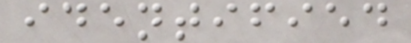identified
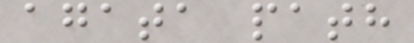agata path
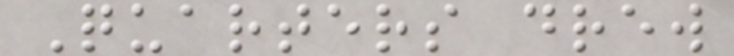Quarters drew
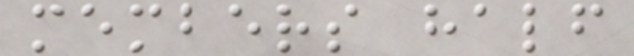members half
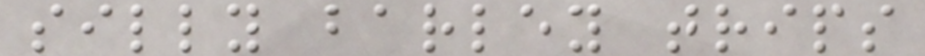silly barley trips
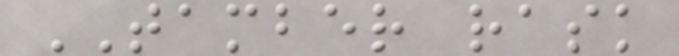TAMBER rask
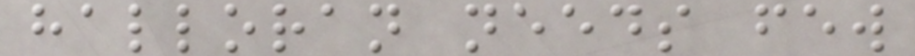halloran needs few
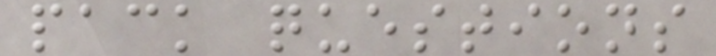pack questions
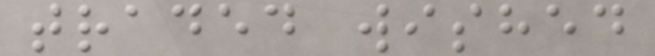traded wished
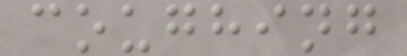coughing
